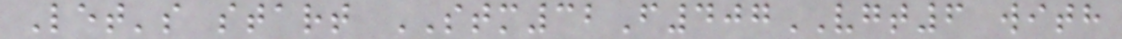Let's start STM32F407VGT6 with
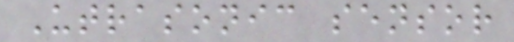Utrasonic sensor
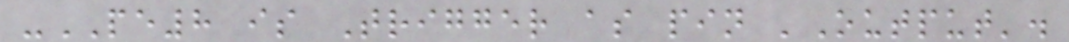-PE8 is Trigger as pin 'Output'.
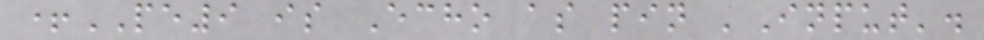+PE9 is Echo as pin 'Input'.
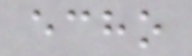echo
